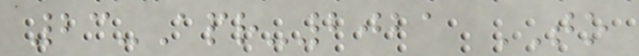23-Apr-2021 TO
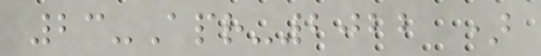23-Apr-2022 )
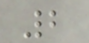2
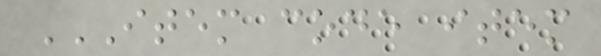ITEM CODE ITEM
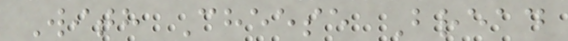With Cheese Bread
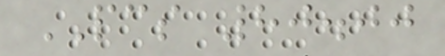PCS 80.00
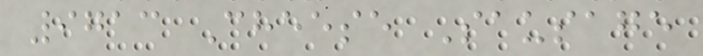9713 Cheese Sausage
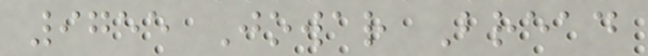9755 Jowar Bread
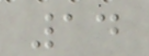14
